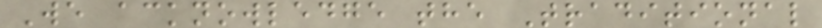We acknowledge the Traditional
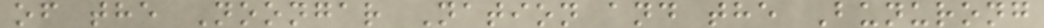of the Noongar Nation and the Bunurong
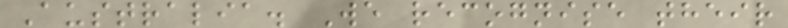Australia. We recognise their
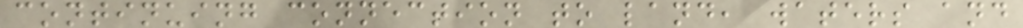continuing connection to land, waters and
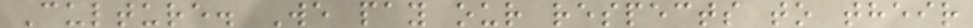Culture. We pay our respects to their
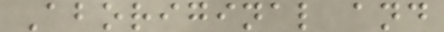Aboriginal and
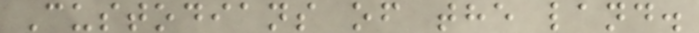Custodians of the land.
